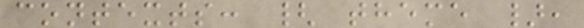contexts: { theme },
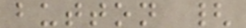button {
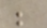;
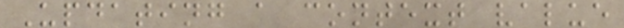Updating a context value
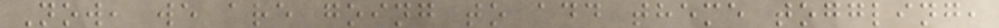Now, we are going to add theme toggling,
